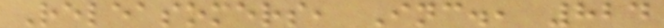Releasomers, Inc., 824
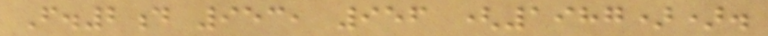F.2d 953, 956 (1987)).
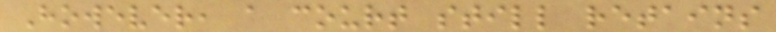However, a court still retains
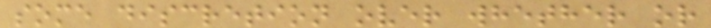some discretion over whether or
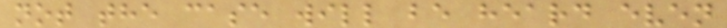not the case will be heard even
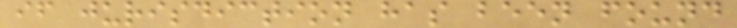if jurisdiction has been found
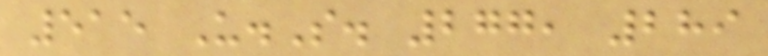515 U.S. 277, 289
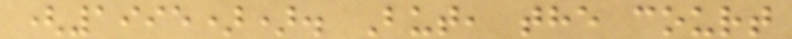(1995)). But, the court
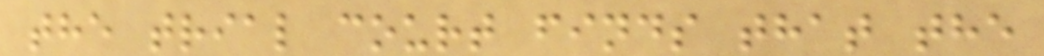the trial court finds that the
